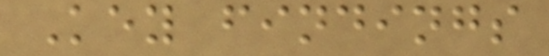Key findings
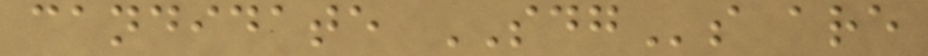candidate SDGs are
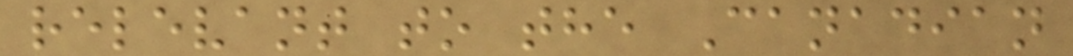relevant to the Canadian
